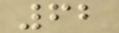62
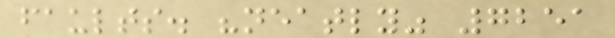faults. "neatly" 7251
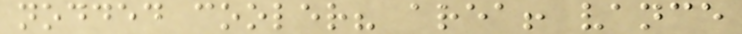nodded cooler? area! vance
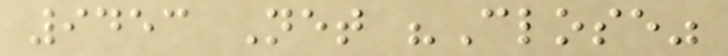9453 Net "Close"
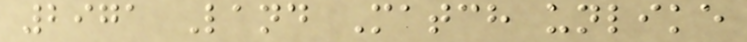2971 Land Match unlike
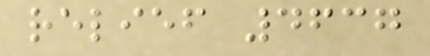relief 4637
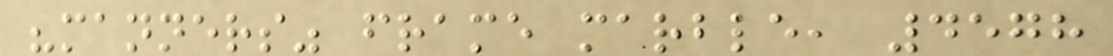"manners" frame marble, 4578
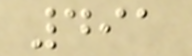491
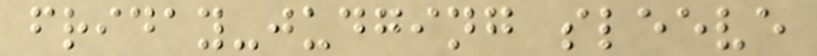friday-judging sleeve
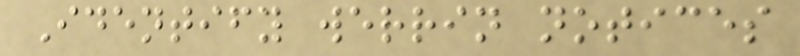Identify werrin notices
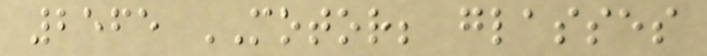2565 MOTOR; glasses
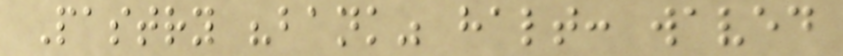Pastry "bank" halt: waved
